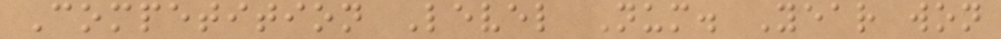Competition Level Num. Year won
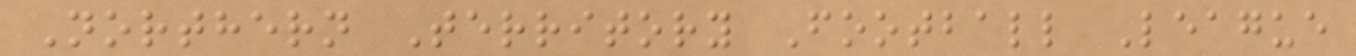Northern Territory Football League
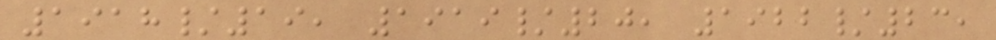1918/19, 1919/20, 1922/23,
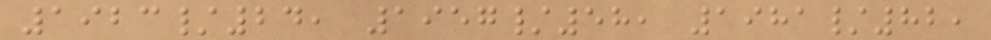1923/24, 1957/58, 1981/82,
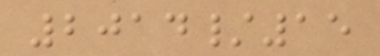2014/15
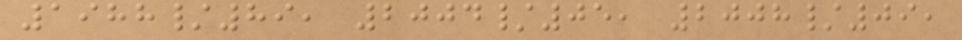1988/89, 2004/05, 2008/09,
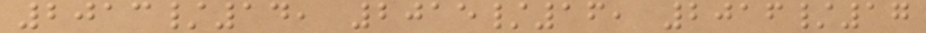2013/14, 2015/16, 2016/17
